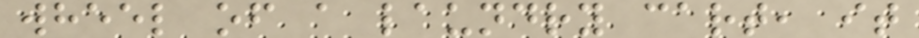wheel of a laundry cart, it
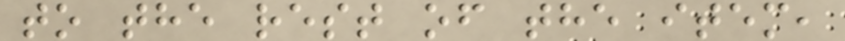to the rest of the item,
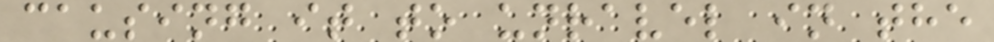causing it to unravel in the
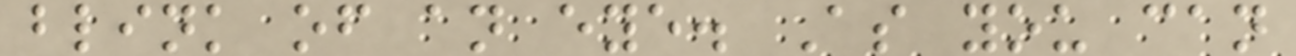blink of an eye. As you can
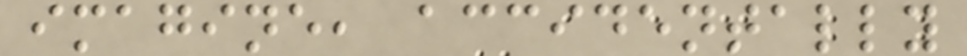imagine, accidentally
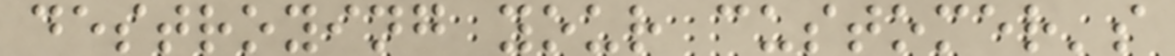destroying your customer's
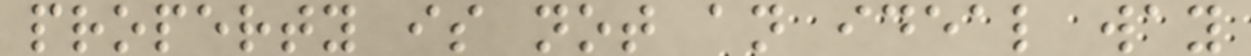property is not an ideal way
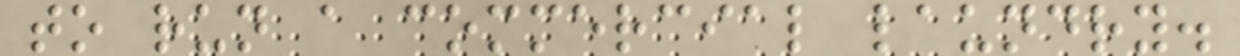to run a commercial laundry.
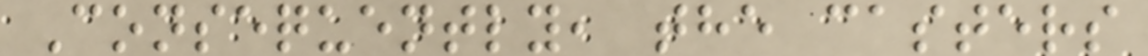Consequently, the casters
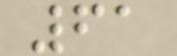61
